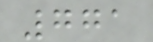771
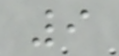9
